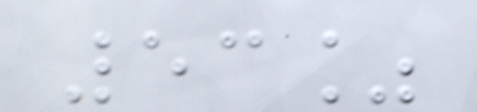53%
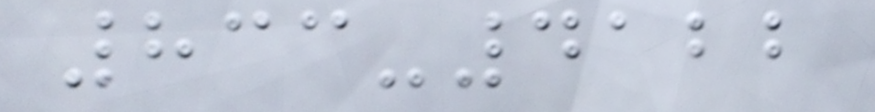833-4122
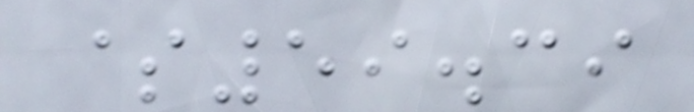$59.39
